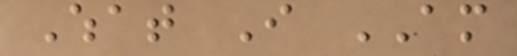What I AM
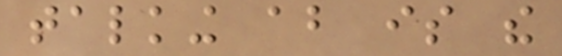talking about is the
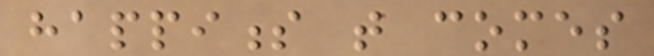happiness that comes
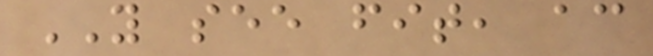YOU see fit, according
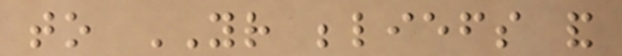to YOUR beliefs and
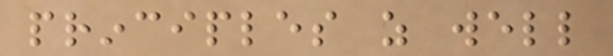principles as well
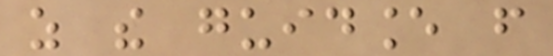as the guidance from
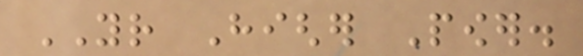YOUR Higher Power.
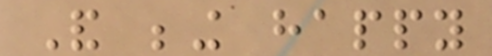And being happy
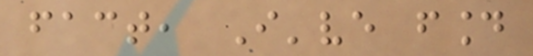fact, I've found
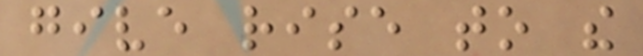give rise to the
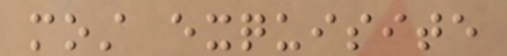most exquisite
